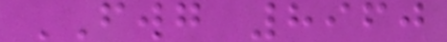FWG 8960
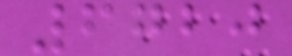6720
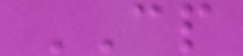CP
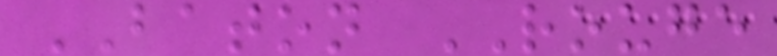BATON ROUGE
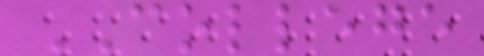COLLEGE
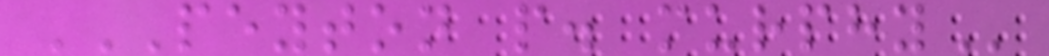PEYTON P. MURPHY
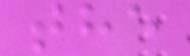the
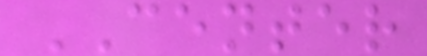CENTER
